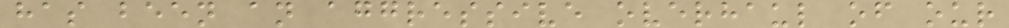has been an aggressive overhaul of our
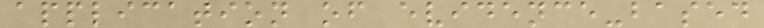application of evidence-based
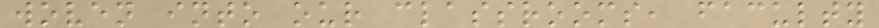woven into our classrooms, faculty
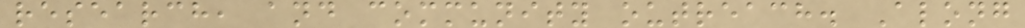research, and community outreach. Along
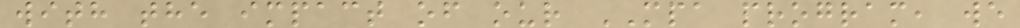with the impact of our MPA program, we
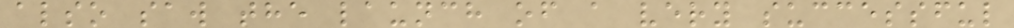also saw the launch of a very successful
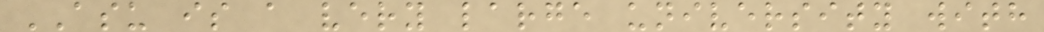ASU is a very large university with
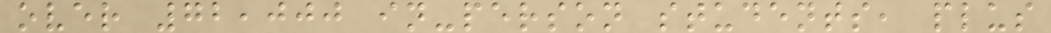over 72,000 in-person students, plus
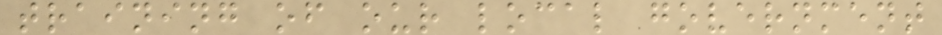training of our local government
